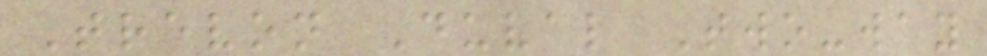Trevon Duval Two-way
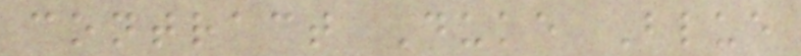contract Duke Blue
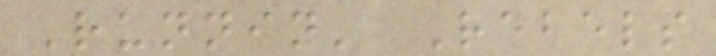Runnin' Rebels
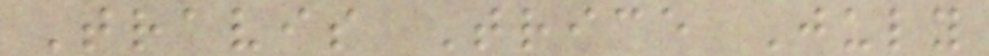Travis Trice July
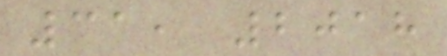31, 2018
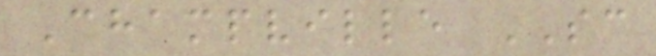Champville SC
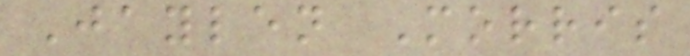Jaylen Morris
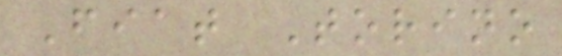Fiat Torino
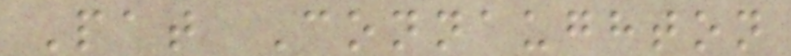Pat Connaughton
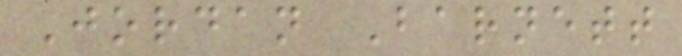Jordan Barnett
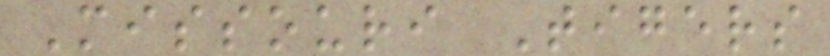Missouri Tigers
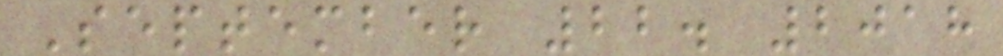September 22. 2018
